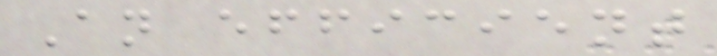An efficient
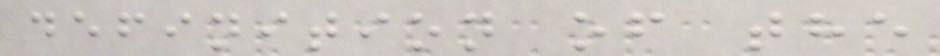definition of the
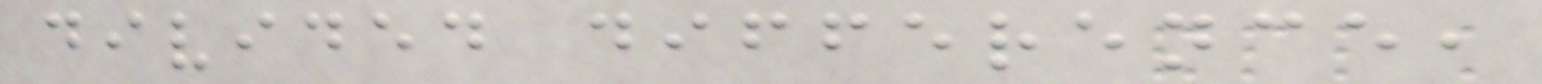divided difference,
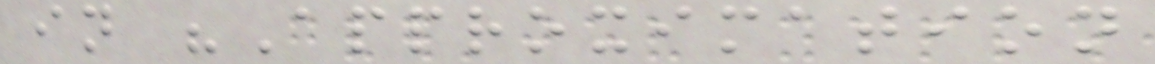in "Approximation
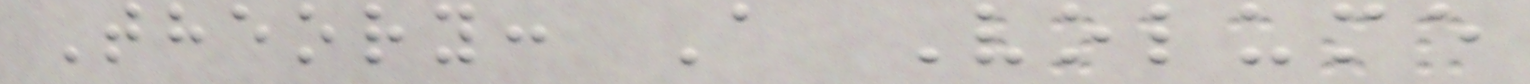Theory: A Volume
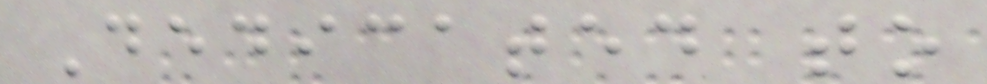Dedicated to
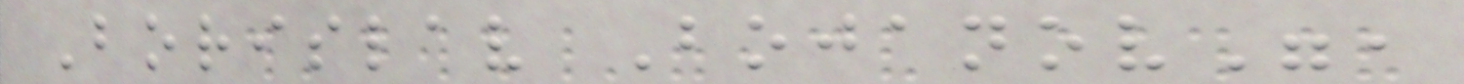Borislav Bojanov",
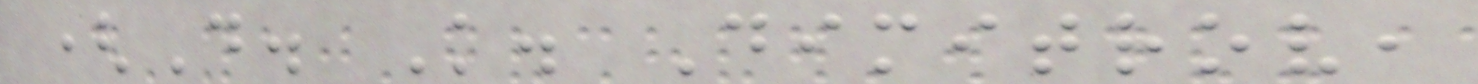(D. K. Dimitrov,
